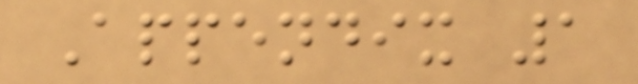Appendix 1
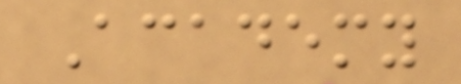Academy
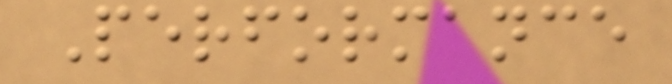Performance
